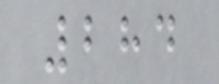284
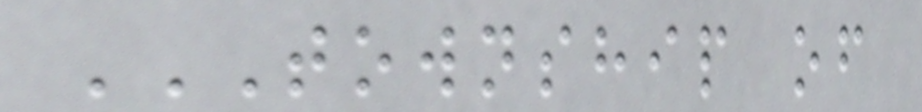TOWNSHIP OF
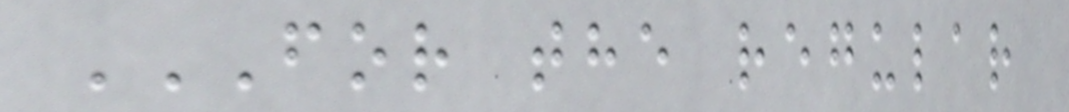FOR THE REGULAR
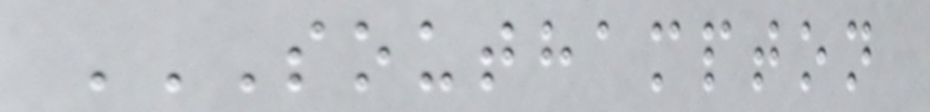SOUTHAMPTON
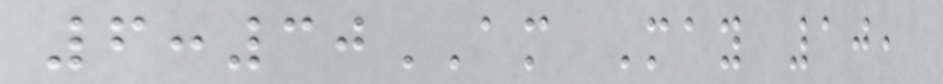6:30AM May 10,
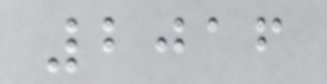2016
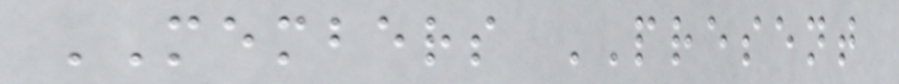MEMBERS PRESENT
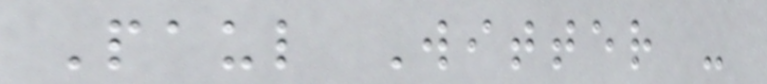Paul Witter -
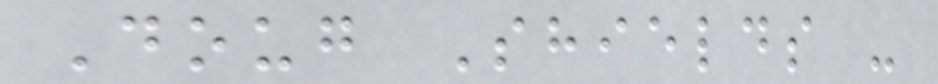Doug Shields -
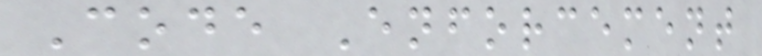Code Enforcement
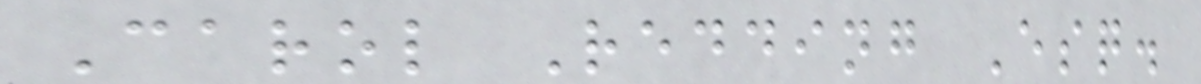Carol Redding Esq.
